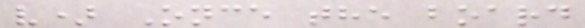v) Once the board
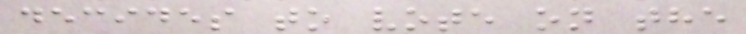decides to vote on the
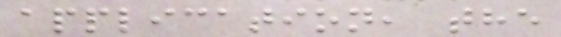application, the
